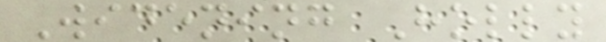Widening Holly
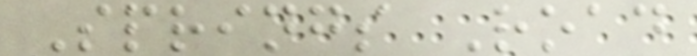Springs Road
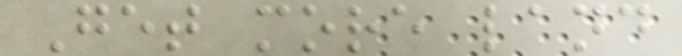Get more land
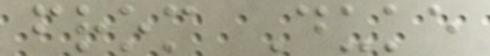from Duke
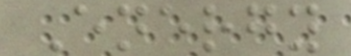Energy
